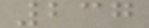237
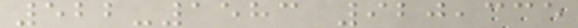522-1583 920,335
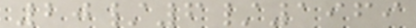20/6/1969
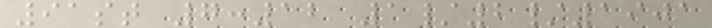91st 7:12 1/2/1901
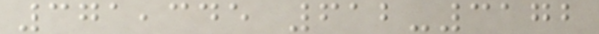371,345 612-3172
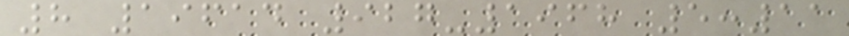8 19614 927-1968 5:11
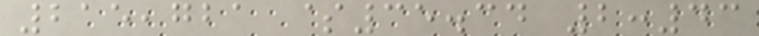215,721 $35.34 2:43
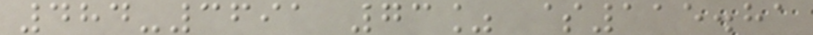484-3691 73% $115.81
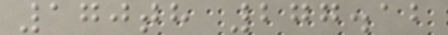170th 277.12
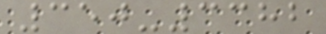350-3382
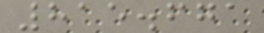815.671
